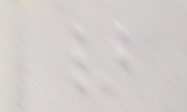}
